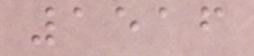1516
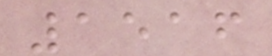1516
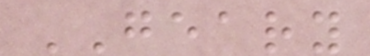GEARY
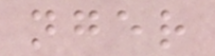nger
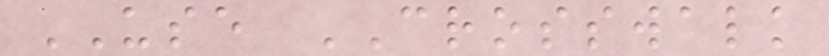USE CROSSWALK
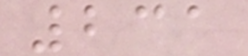231
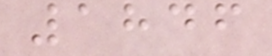1846
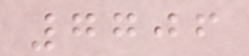7706
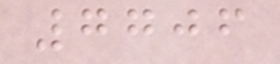7706
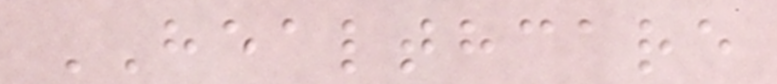HEALTHCARE
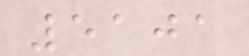5101
